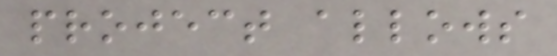project allows
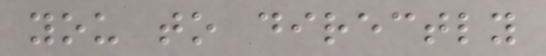you to directly
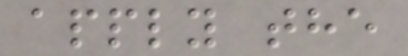apply the
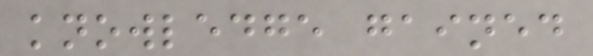knowledge gained
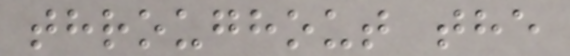throughout the
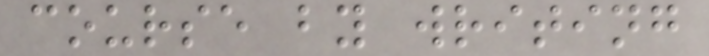course by writing
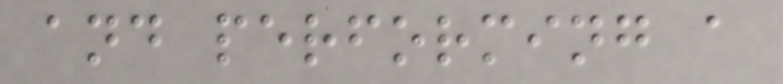and performing a
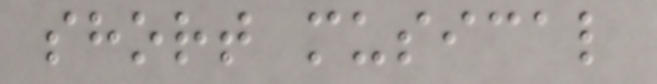short musical
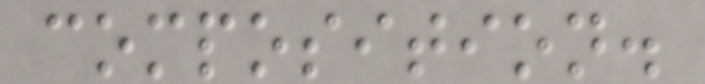composition.
